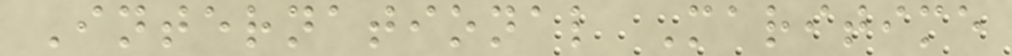International Maritime
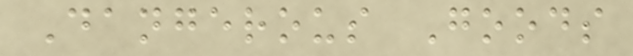Dangerous Goods
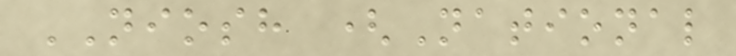NIOSH (National
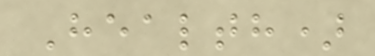Health)
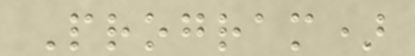Program)
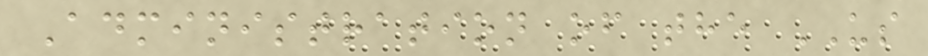Administration of the US
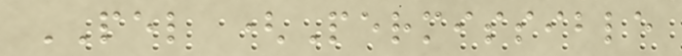PEL (Permissible
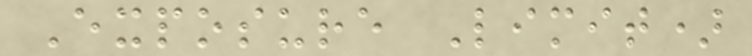Exposure Limit)
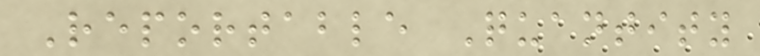Reportable Quantity
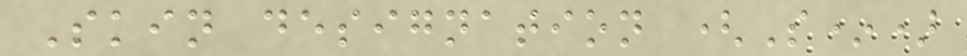Skin designation (S*)
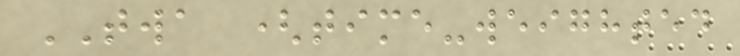TWA (time-weighted
